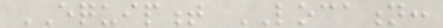EQUIPMENT LOCATION:
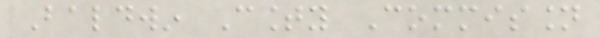Baldwin County Commission
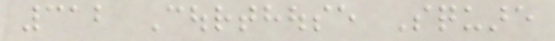312 Courthouse Square
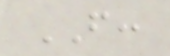FROM:
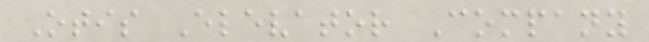Otis Elevator Company
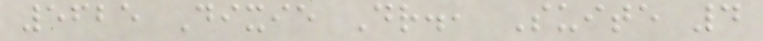5625 Dixie Dr., Suite 4
